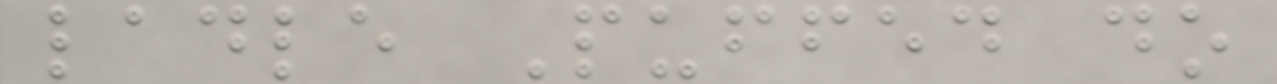ladle Puffed do
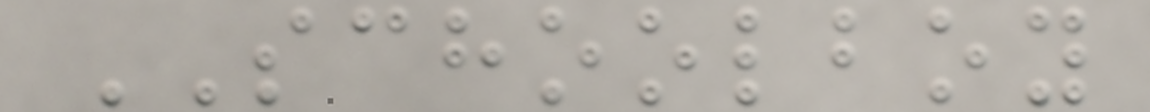SCHOOLBOY
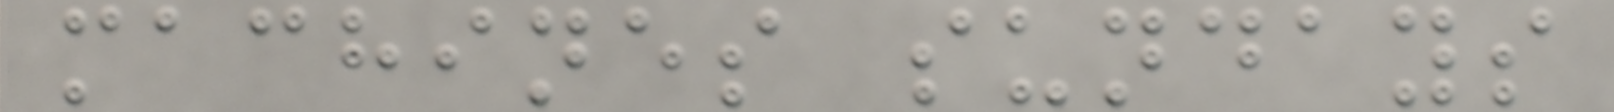machines sundays
